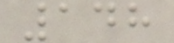148
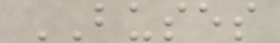BUSES
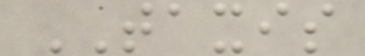TAXIS
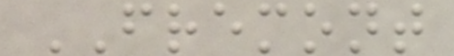FREMONT
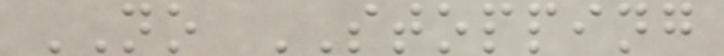NO STOPPING
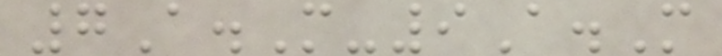7A.M-9A.M
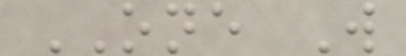ONE W
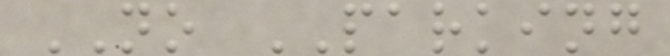NO PARKING
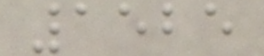1525
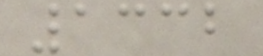1332
